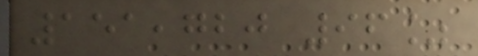151,720 96%
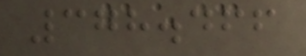378.466
